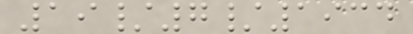19/7/1934
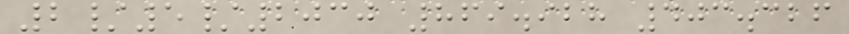2/5/2030 869.928 403.326
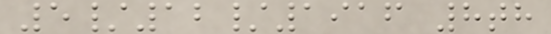5/12/1916 8th
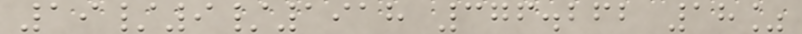19/9/1918 376.262 18%
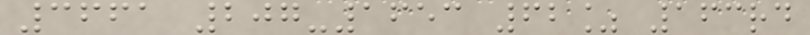3661 207-1653 62% 163rd
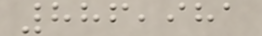886,981
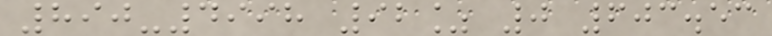890-4998 92% 0 603.53
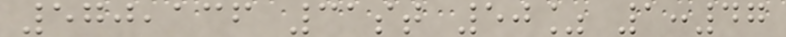570,136 31st 50% 1:47
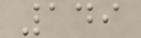149
